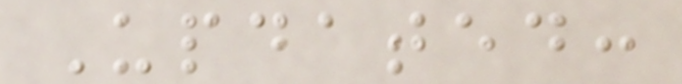Updated:
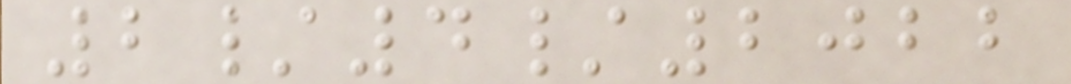2/4/2022
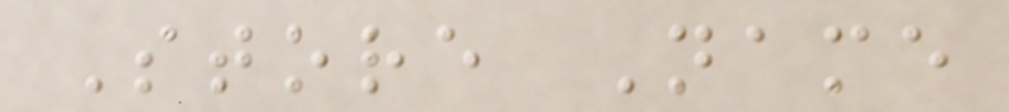Store Name
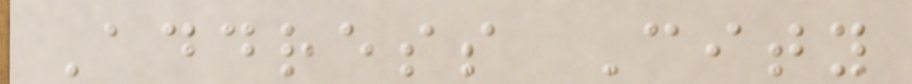Address City
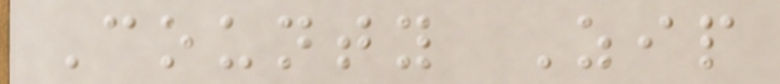County Zip
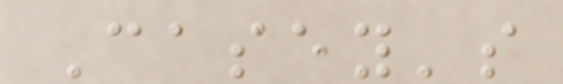Casey's
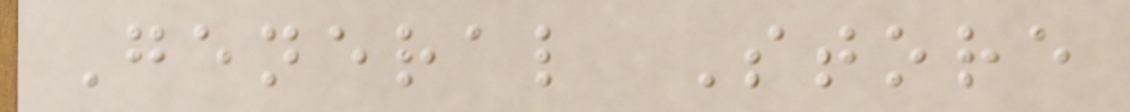General Store
